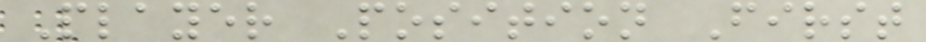Player Position First
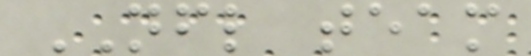NFL team
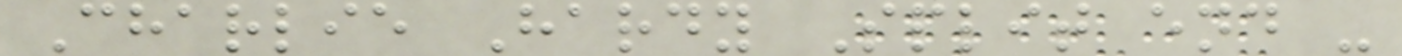Charlie Hardy Split end -
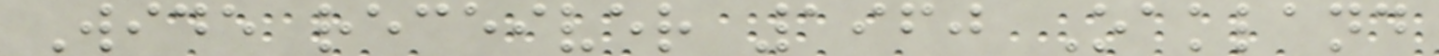Wide receiver 1960 Oakland
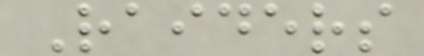Raiders
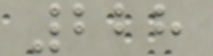228
